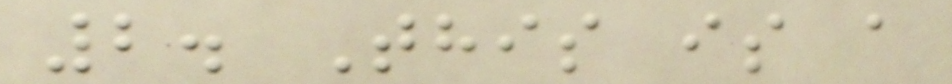2. This is a
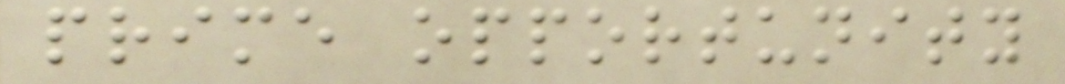prime opportunity
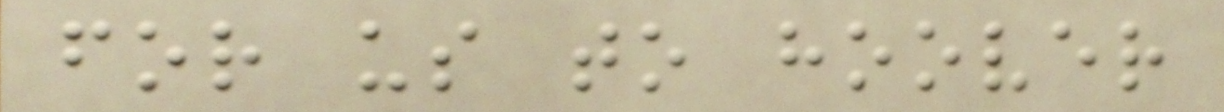for us to hoover
